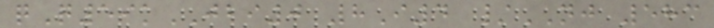qQ59kJBI0 8I4 /NJ 583
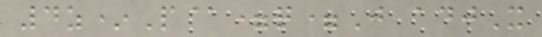4z*P@=q=J adjX
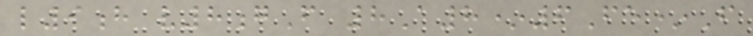l9h v8gF 8A8*6Fe*F
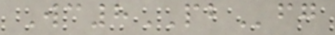Wc8PBfg
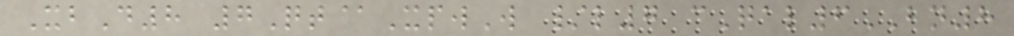XbD8 7Qt@XpwW /l7 cQal6BN8
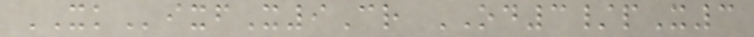XKixfX9Cr OD3/pX3
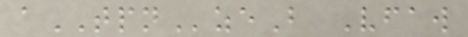aTPNzeB Vfaw
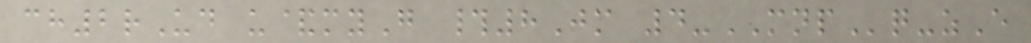ch2rUd u&myG #8Jm 4-MNPq-zE
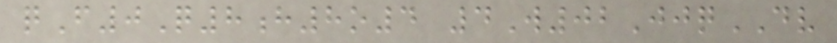qF0Q8h8o4 4W02JjqDV
